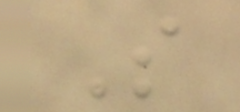So
